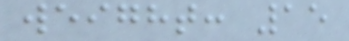weight: 15
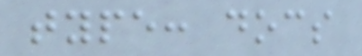type: docs
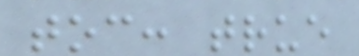toc: true
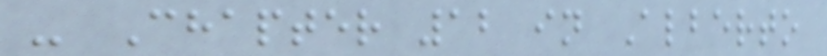- Chapter 12 in Alberto
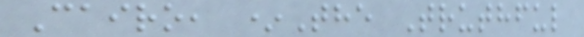Cairo, *The Truthful
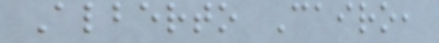Alberto Cairo,
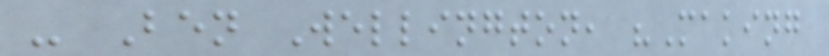- Ben Wellington, "Making
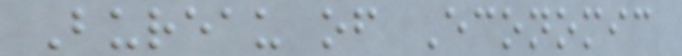Bureau of Economic
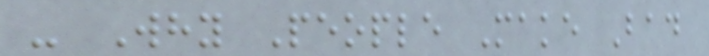- Why People Make Bad
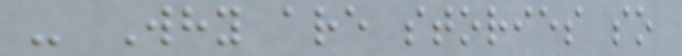- Why are stories so
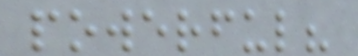powerful?
